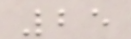25
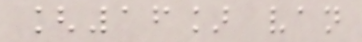[16] van
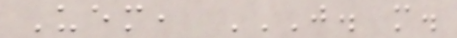Uem, J. M.
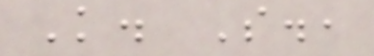K. S.,
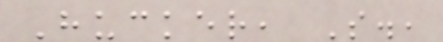Hucker, S.,
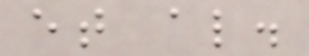et al.
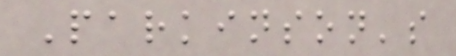Parkinson's
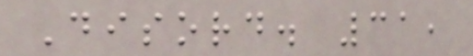Disord. 31,
